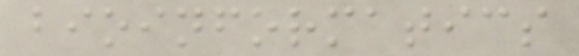bioinformatics
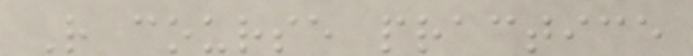R course practice
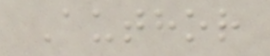Author
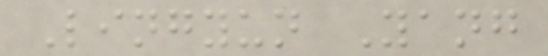Lingyun Yang
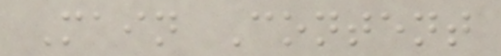Main Content
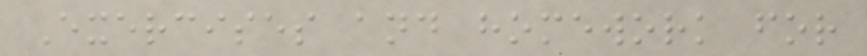Exercises and homework for
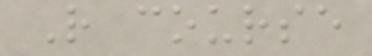R course
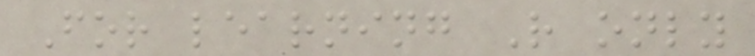For learning R only
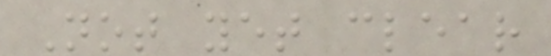Not yet clear
